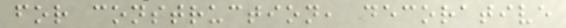for construction, decorative
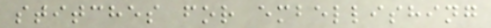stitches for embellishing
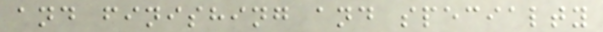and finishing and specialty
